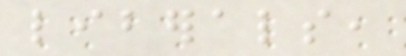liberals,
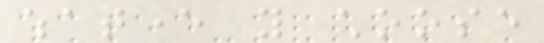whatever you choose
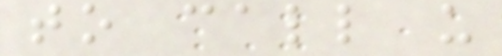to call us
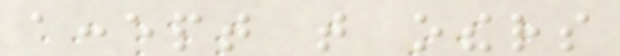accept that others
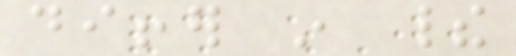differ in their
